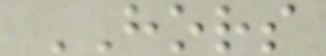HORS
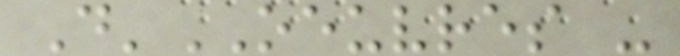D'OEUVRES -
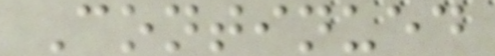Continued
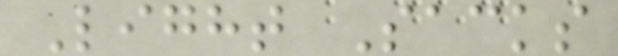Light Sacks
